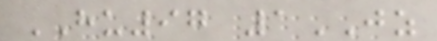HU97 1JZ
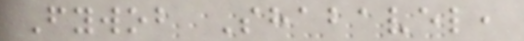Fywob Shabavel,
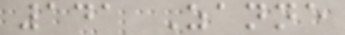141 Zanne
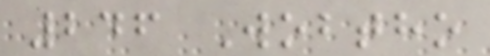246 Wobtho
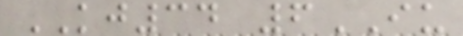KJ34 6IU
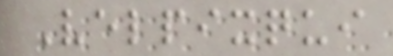Velpixqui
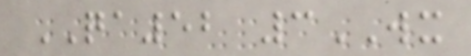QA52 3WX
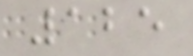125
